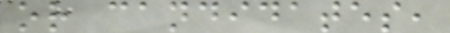or candidates,
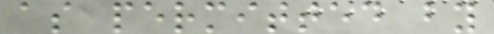as permitted by
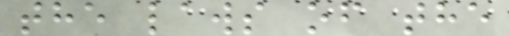the laws of the
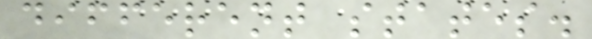different states.
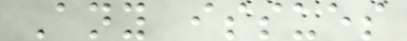Any issues
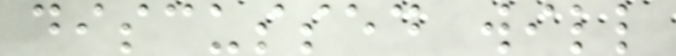discussed will
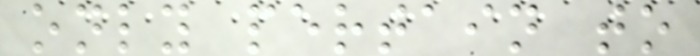only pertain to
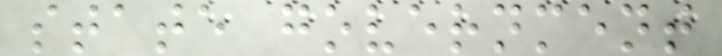state government
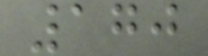170
